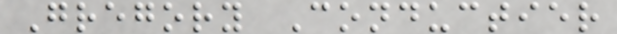Gregory Conductier
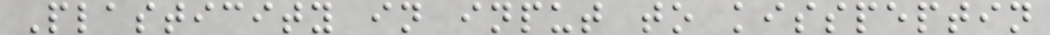Plasticity in input to kisspeptin
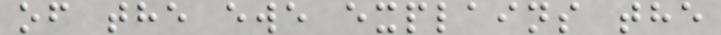of the ewe explains the
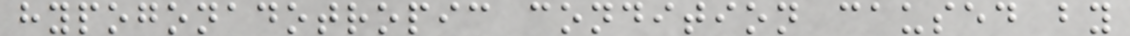hypogonadotropic condition caused by
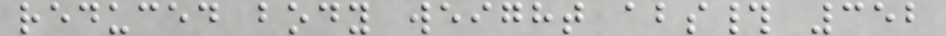reduced body weight abs# 352
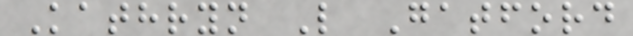Kathryn L Gatford
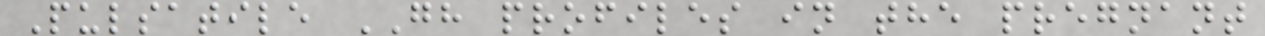Pulsatile GH profiles in the pregnant
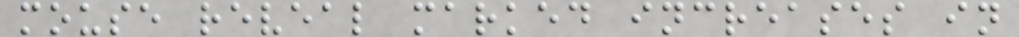mouse reveal marked increases in
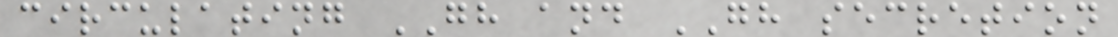circulating GH and GH secretion
